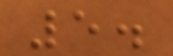5.
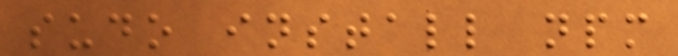sudo install npm
